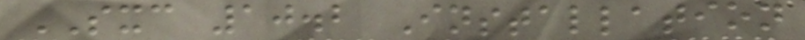SXC 10.2 Installation
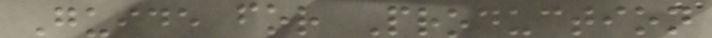Guide for Production
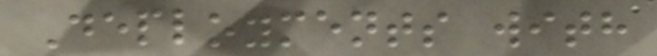Deployments with
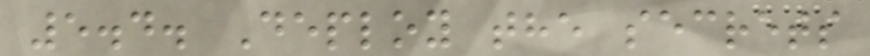5.4. Deploy the secrets
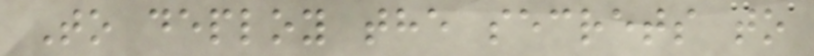To deploy the secrets to
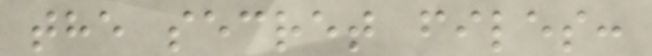the secret files:
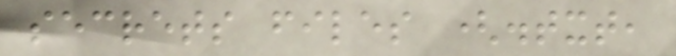secrets files (.txt,
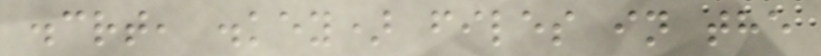.crt, .key) files in the
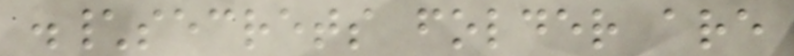.\secrets folder are
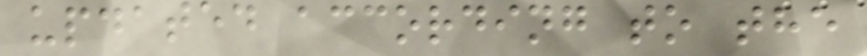updated according to the
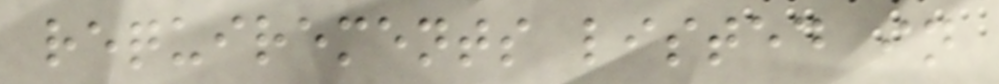requirements listed in
